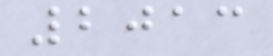2013
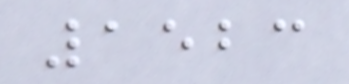1523
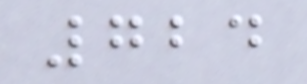724
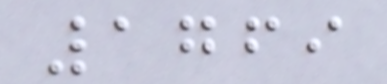1769
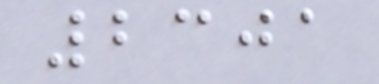2301
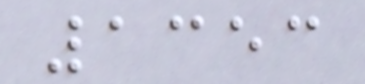1353
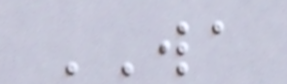WA
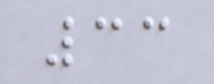33
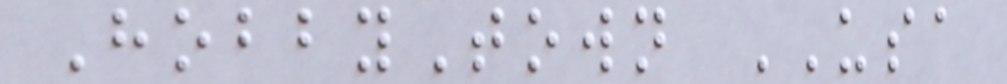HobbyTown USA
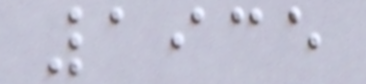1935
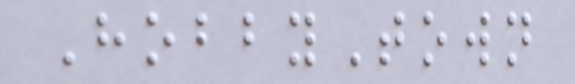HobbyTown
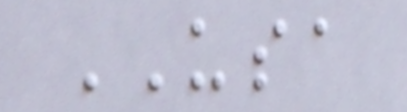USA
